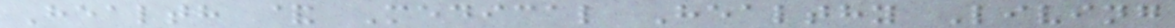Health & Medical Healthy Living
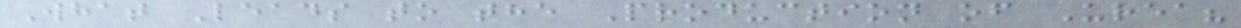What Leads to the Production of Urea?
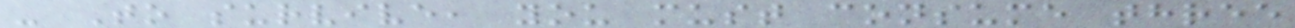- To survive, you must consume three
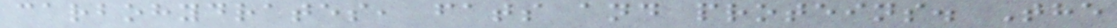carbohydrates, fats and proteins. The
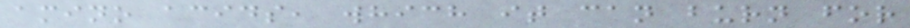amino acids, which it can burn for
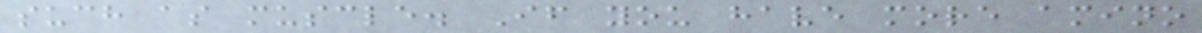such as muscle. If you have more amino
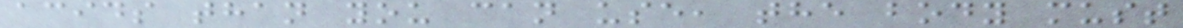acids than you can use, the body must
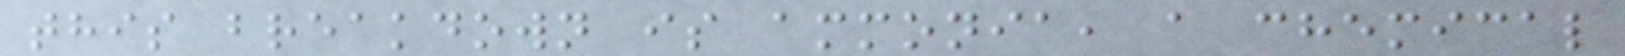this breakdown is ammonia, a chemical
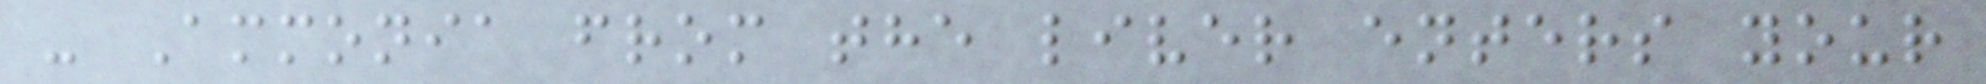- Ammonia from the liver enters your
